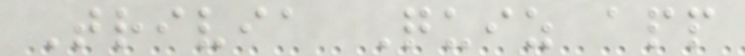Trivia Quiz app
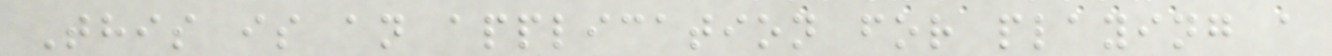This is an application for playing a
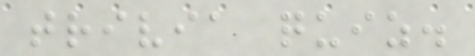trivia quiz.
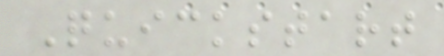Quickstart
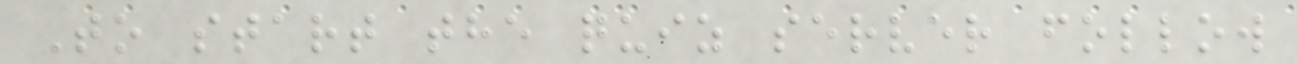To start the quiz server follow
